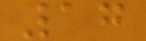17
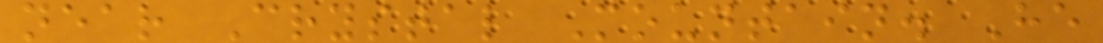near Crystal Mountain. He
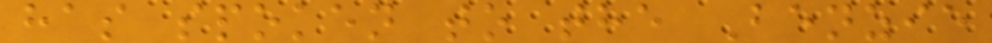has spoken to the Benzie
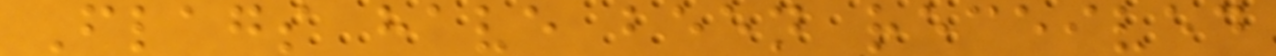Flags have been received
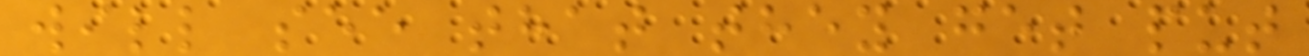will see that they get put
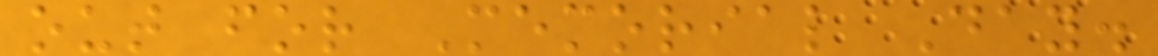out for Memorial Day.
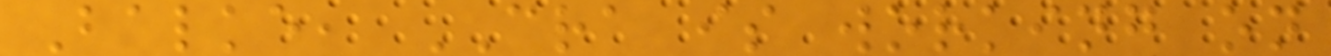Balke, CRA is working on
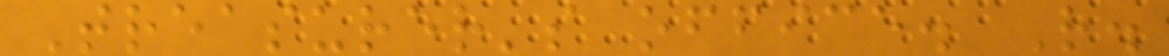Treasurer's office. R.
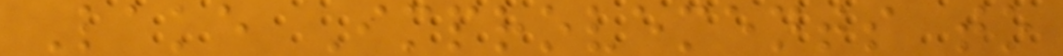Lake Improvements to
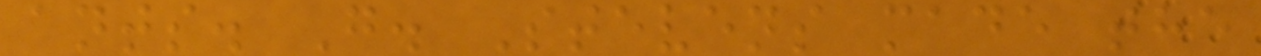ants. G. Stevens made the
